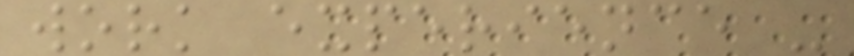work experience -
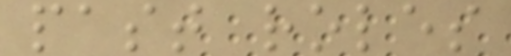past roles
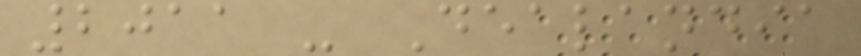2011 - Dealandia
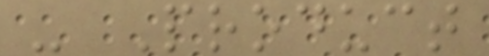- Product
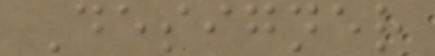Designer
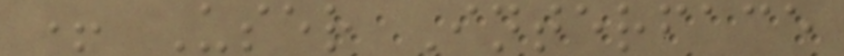+ User Interface
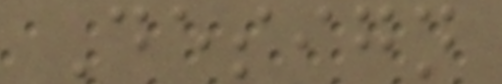Design
